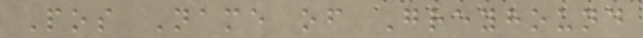Pos Name of Greyhound
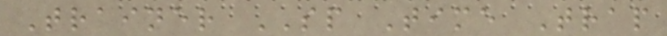Trainer SP Time Trap
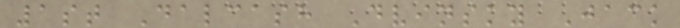1st Dalcash Dvinsky Jack
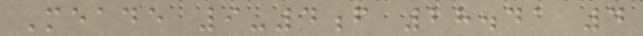Meade 9-4f 28.41 4
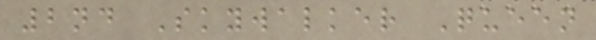2nd Skywalker Queen
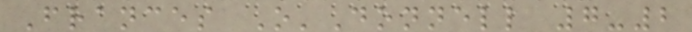Frances O'Donnell 7-2
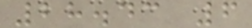28.43 6
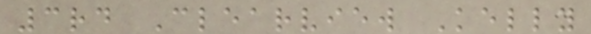3rd Clearview Kelly
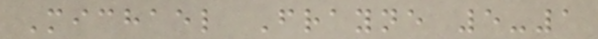Michael Frayne 5-1
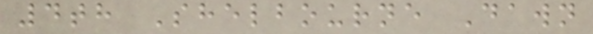4th Shelbourne Dawn
